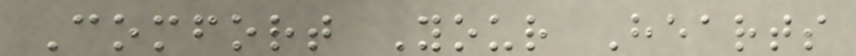Comfort Your Hearts
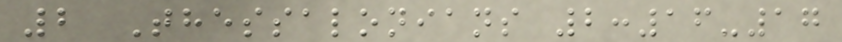2 Thessalonians 2:16-17
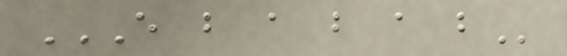E B A B A B
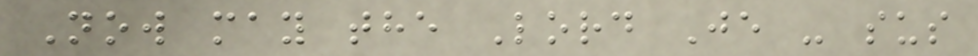Now may the Lord Je - sus
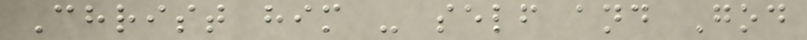Christ him - self and God
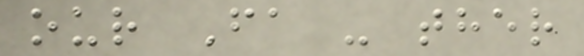our Fa - ther
